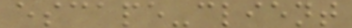escape-client
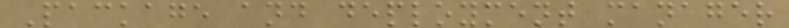Package and deployment manager
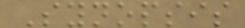Synopsis
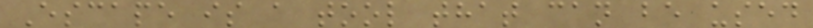Escape is a tool that can be used
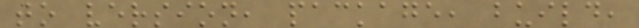to version, package, build,
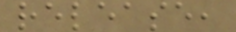release,
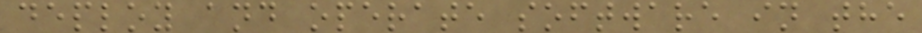deploy and operate software in the
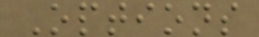Options
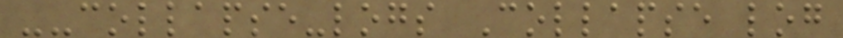--collapse-logs Collapse log
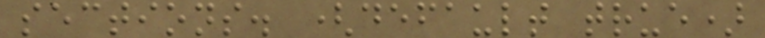sections. (default true)
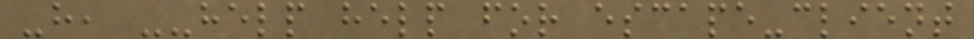-h, --help help for escape-client
